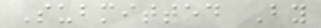Submitted By
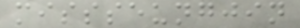missseungjin
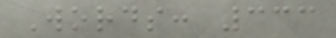Words: 333
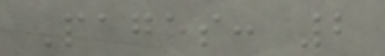Pages: 2
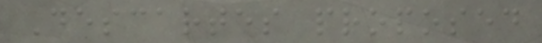Descartes proposed
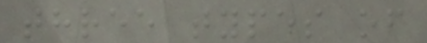three types of
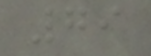79
